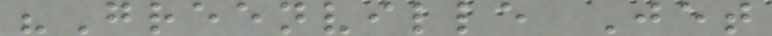"Greenville Jet
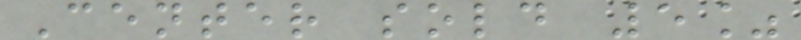Center sold 5%
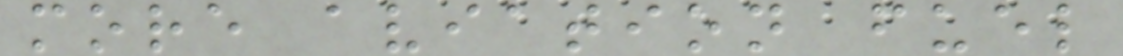more aviation fuel
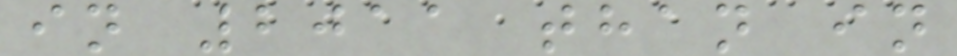in 2011 than in
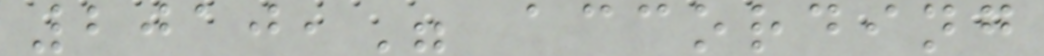2010," according
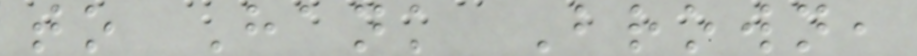to Hank Brown,
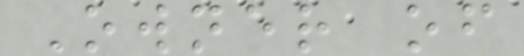Owner of
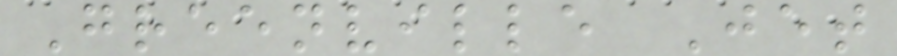Greenville Jet
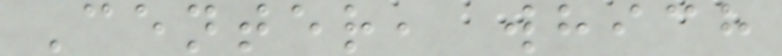Center, which
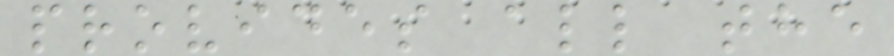provides all the
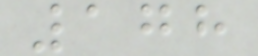178
